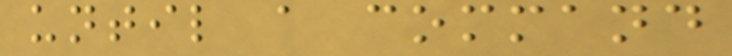until a command
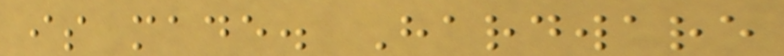is made. Hardware
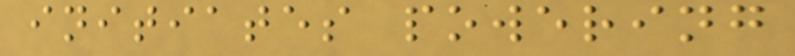initiates powering
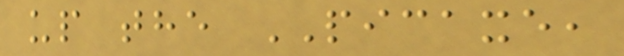up the PICAXE,
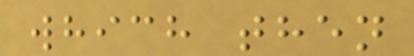which then
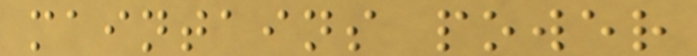maintains power
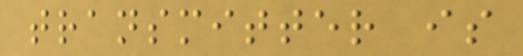transmitter is
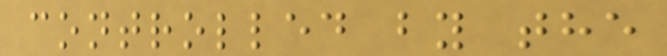controlled by the
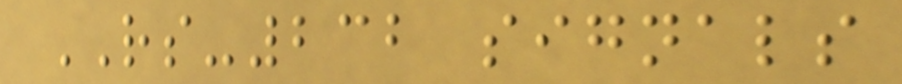RS-232 signals
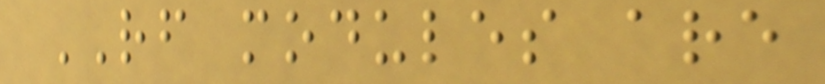RF modules are
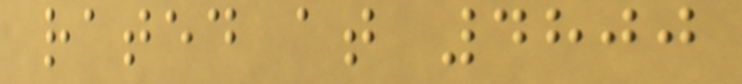rated at 4800
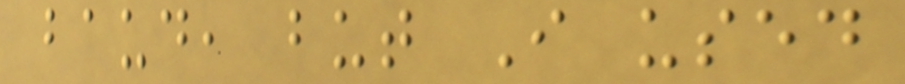baud, but I used
